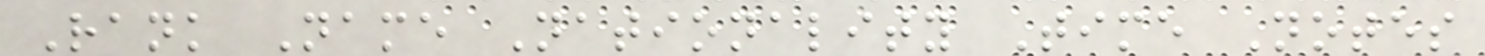Rank Name Nationality Time Notes
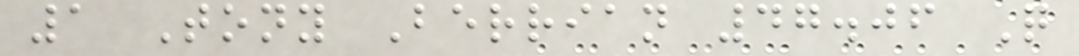1 Tony Berrian 47.06 Q
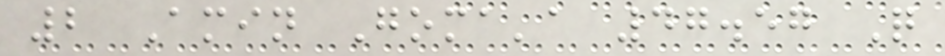2 Amin Goma'a 47.57 Q
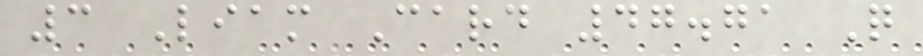3 Liam Card 47.71 Q
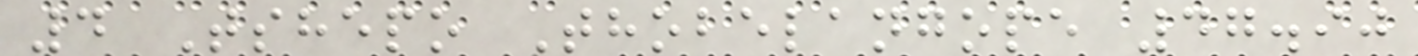4 Tshepo Thobelangope 47.90
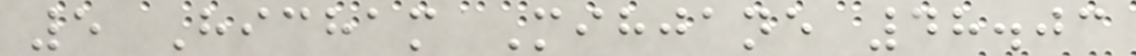5 Hicham Mihjane 48.03
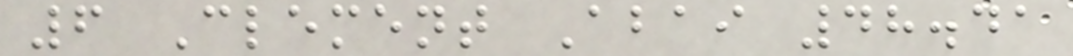6 Clement Abai 48.41
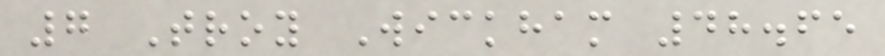7 Troy Wickham 48.65
